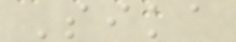Sika
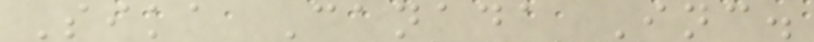Sika Canada Inc.
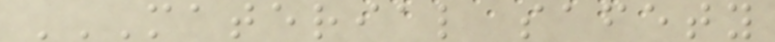MATERIAL SAFETY
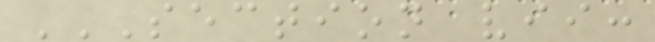SECTION VII:
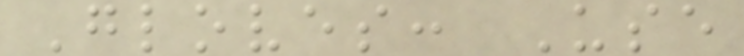Gloves: Use
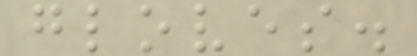gloves.
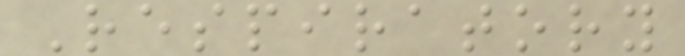Respiratory
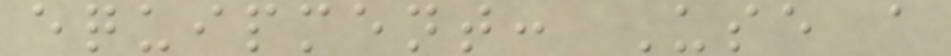equipment: Use a
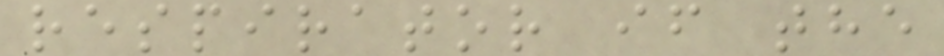respirator if the
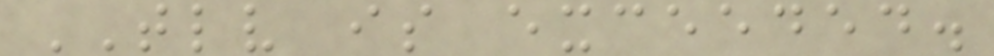TLV is exceeded.
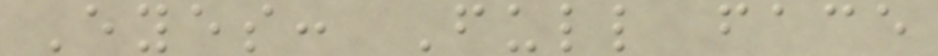Eyes: Full face
